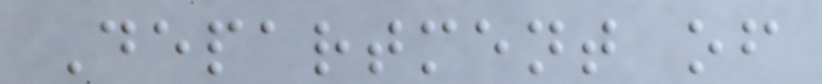Department of
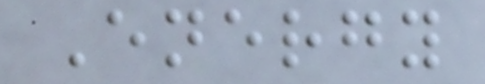Energy
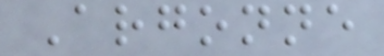Argonne
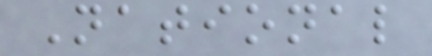National
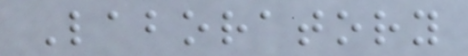Laboratory
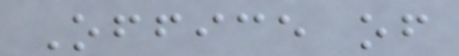Office of
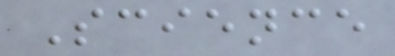Science
